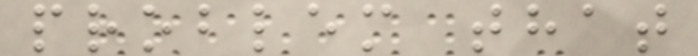problem that
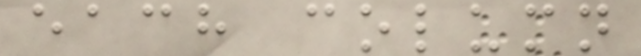each column
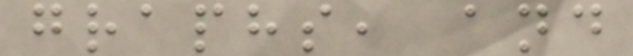graphs, and
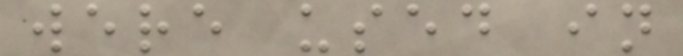were used in
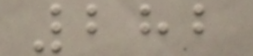282
